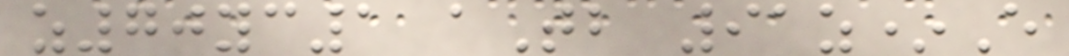z70yc1 aTb 91z*E
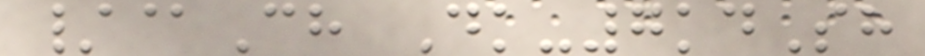/@Ch Dk-7kdSh
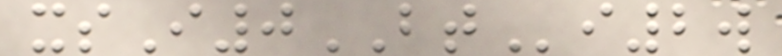xsI0BTi2w
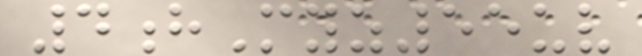4hMyz55uv
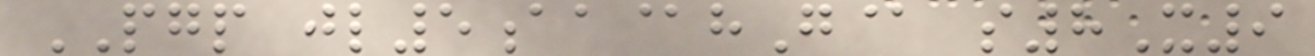PGP jl5aa@hG@ s8X9
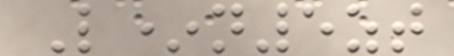L*n5zt
